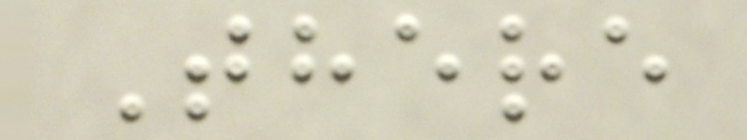There
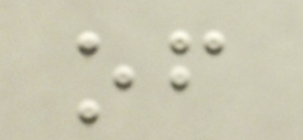of
